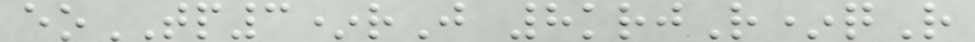eoTP3*rJ 8krjR*qR
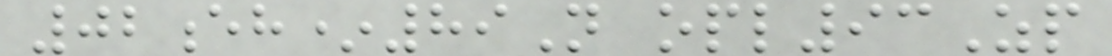02eh*89N opl93Zp
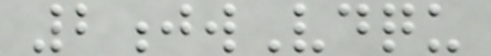2jwVdqu
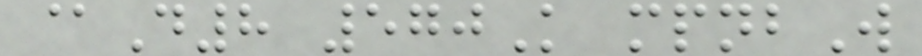@D8 570K mpnbW
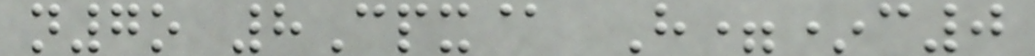n7o 8Cpx@ H=*c0
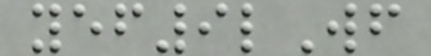yef9lWf
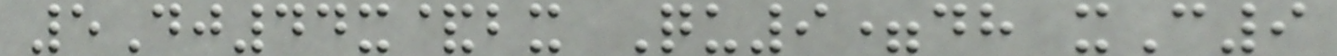5Dj44x&bx Qu9=dh xC9
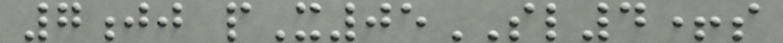7jj pX05SL4+s
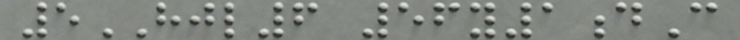5HJL6 56y1dC
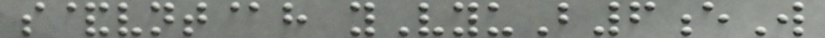s&vnt@h yVyuB6eW
